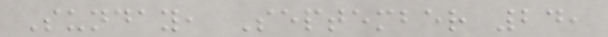Sunday, September 24,
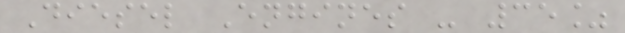Diesel Engines - 35%
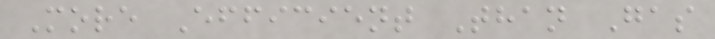More Efficient Than Gas
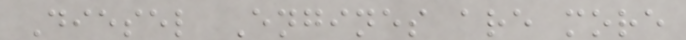Diesel Engines are more
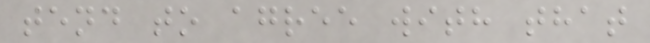tend to agree with that
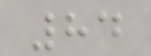84
